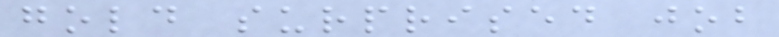gold surprised job
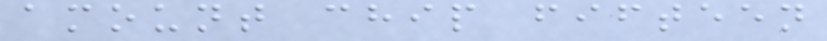amount chip fifteen
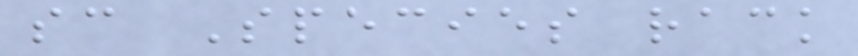sc Species rack
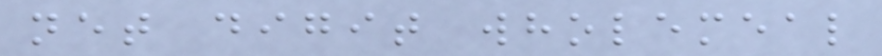net digit wholemeal
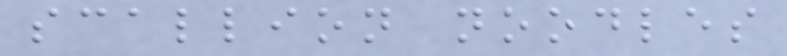scallion noodles
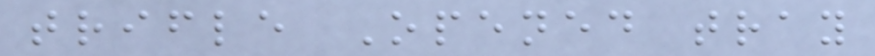trifle Opened tray
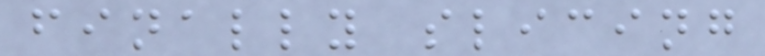finally slicing
